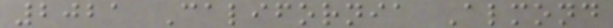2021 California Almond
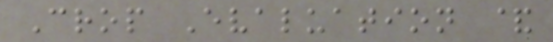Crop Evaluation &
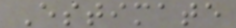Estimate
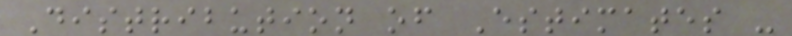Distribution of Estimates -
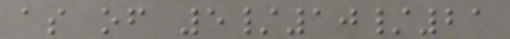as of 5/10/21
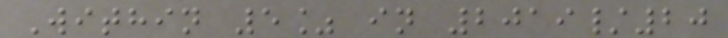Within 5% in 2019/20
